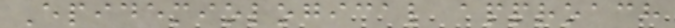Epidemiological approach
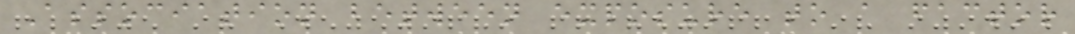Association between exposure to a factor
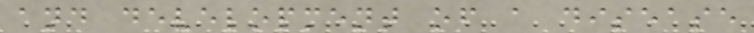and development of a disease
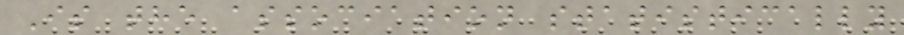Is the association statistically
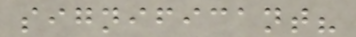significant?
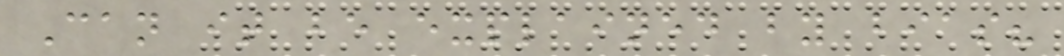Can it be explained by bias?
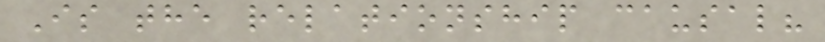Is the relationship causal?
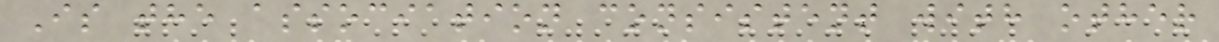Is the association consistent with other
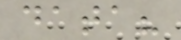data?
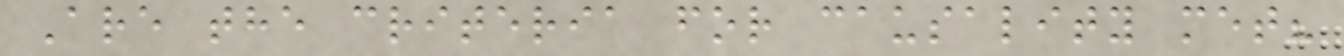Are the criteria for causality met?
